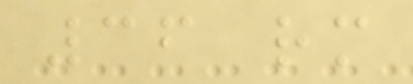36 rm
